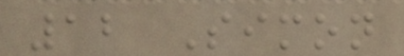12 Simon
